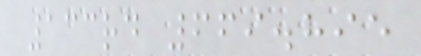133rd 669.895
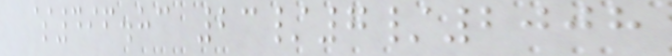$496.83 23/7/2008
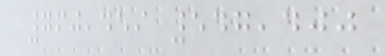760,459 547,400
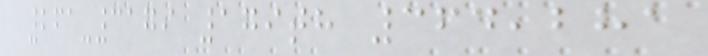261-3179 179th 364,281
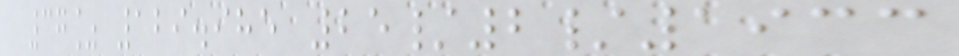37% 129.985 25/2/1933
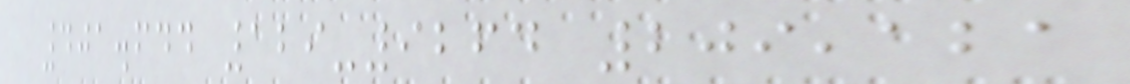401.644 129-9264 209,121
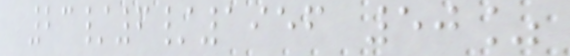23/6/1956 50%
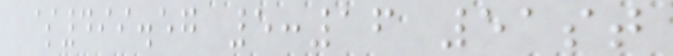$499.57 5:16 51st
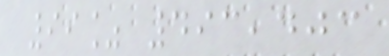99% 493,403
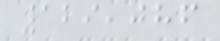129,086
